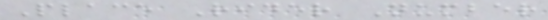Place Rider Number
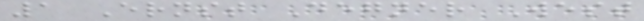1 Ernst Degner West
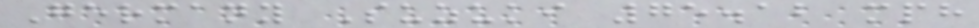Germany Suzuki 75.12 mph
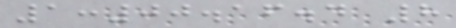1:00.16.4 8
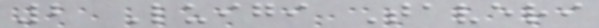2 Luigi Taveri
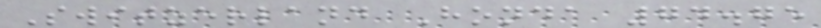Switzerland Honda 74.75
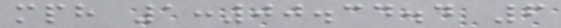mph 1:00.34.4 6
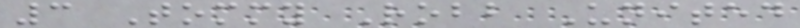3 Tommy Robb United
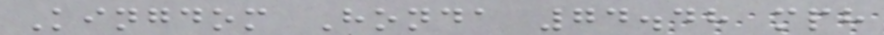Kingdom Honda 74.48 mph
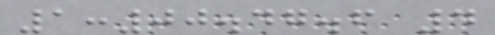1:00.47.6 4
